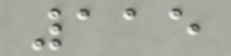115
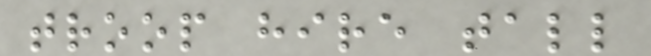troop hire tall
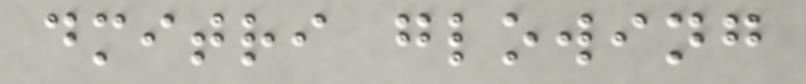dmitri glowing
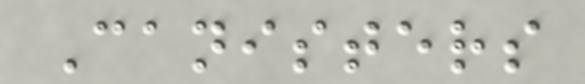Canisters
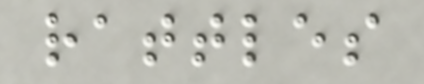rattles
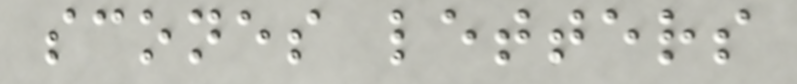scones letters
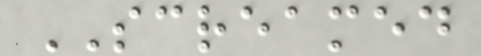SCREAMED
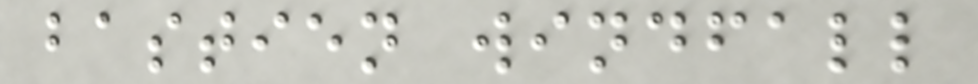bastien windfall
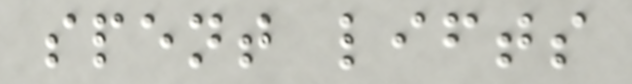spent lifts
